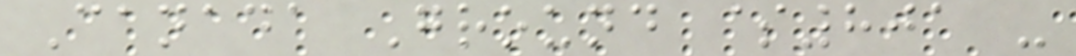Canada Ground $801 -
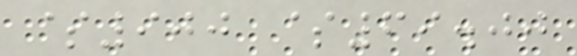$900 $69.00
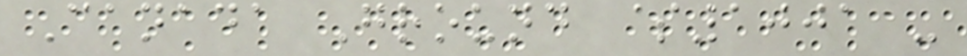Canada Ground $1001 -
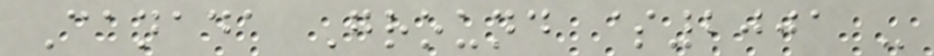Canada Ground $2001 -
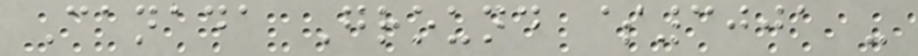Canada Ground $3001 -
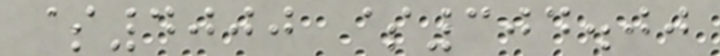$4000 $304.00
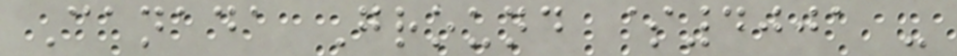Canada Ground $4001 -
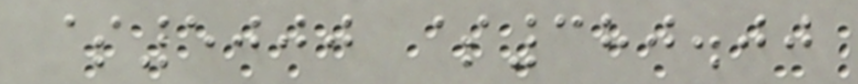$5000 $380.00
